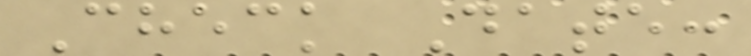Check Date:
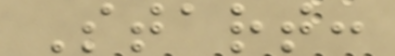Start:
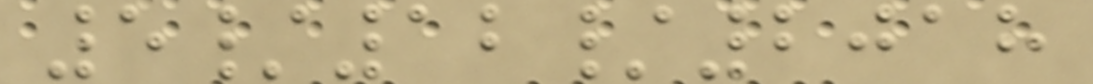5/12/2018
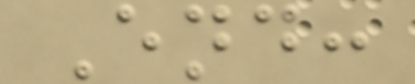End:
